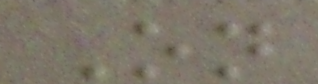On
